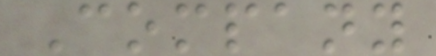Company
